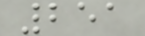251
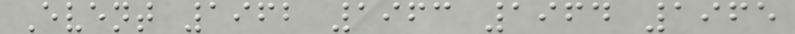Event 1962 1963 1964 1965
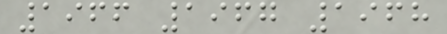1966 1967 1968
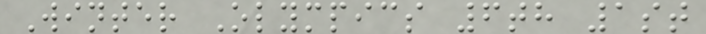Winter Olympics 6th 1st
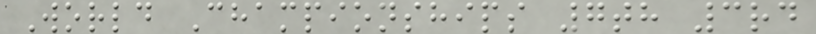World Championships 7th 3rd
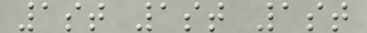1st 1st 1st
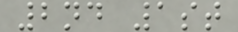2nd 1st
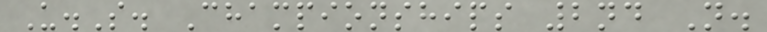U.S. Championships 2nd N.
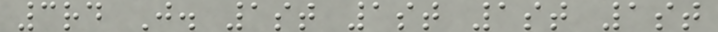3rd J. 1st 1st 1st 1st
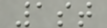1st
